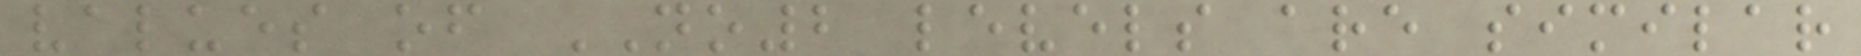values of NO2 levels are similar
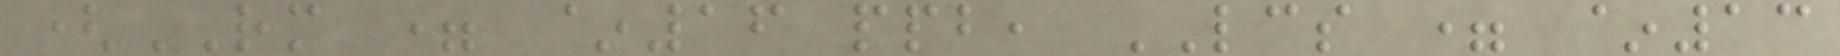(RM = ~16 ppb, LCS = ~13
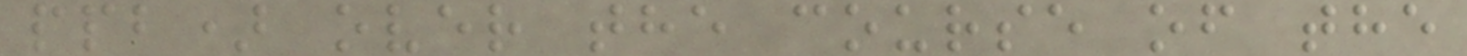ppb) over the course of the
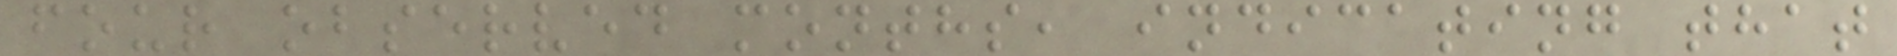four observed months, indicating that
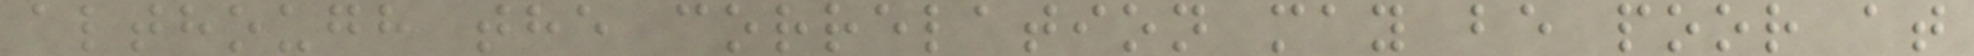although the correlation may be poor at
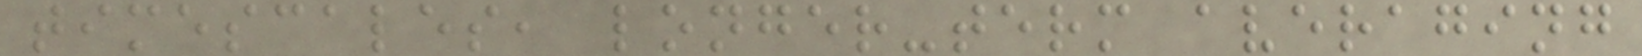timescales, longer-term averaging
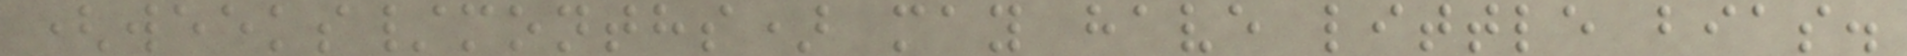(weeks/months) may have little bias.
